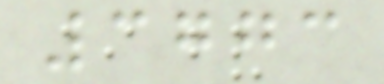3773
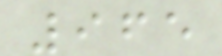965
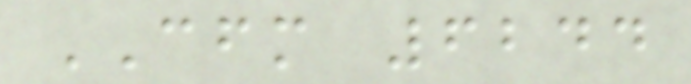CFM 6244
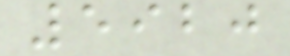5920
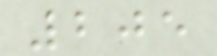205
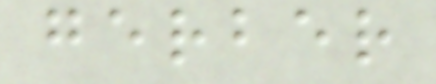gerber
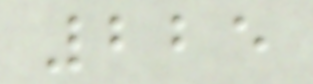225
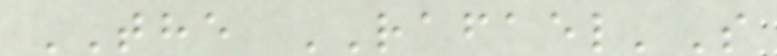THE RAFAEL'S
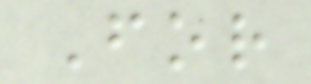For
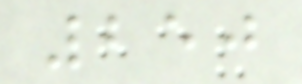250
